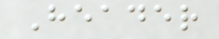Header
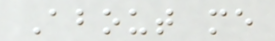About me
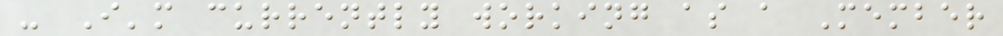- I'm currently working as a Member
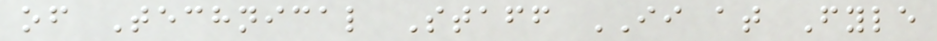of Technical Staff II at Fyle
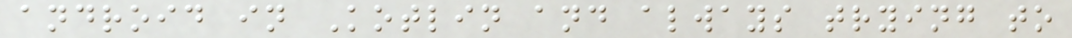android in Kotlin and always trying to
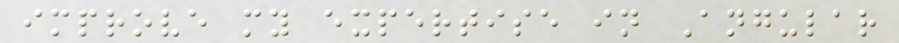improve my expertise in Angular
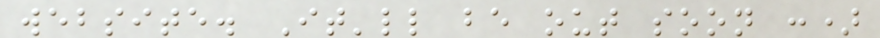website. It'll be out soon :)
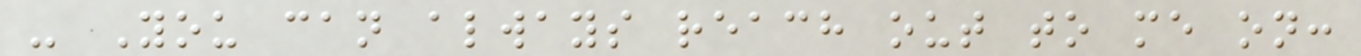- You can always reach out to me on:
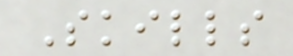Skills
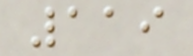119
